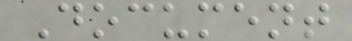Document
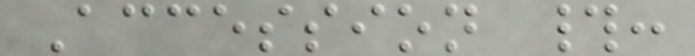Accession #:
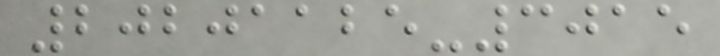20201125-3015
